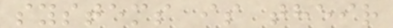systems is their
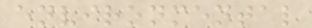environmental
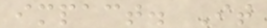impact. It
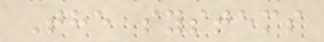The systems
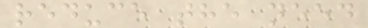reduce the need
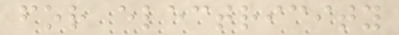for electricity
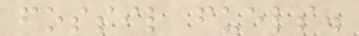fossil fuels.
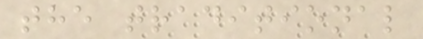the traditional
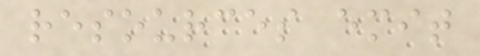resources emit
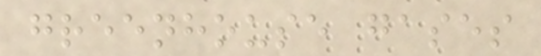greenhouse gases
